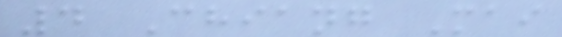4 Chiang Mai
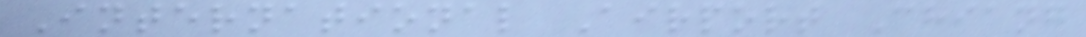International Airport Chiang
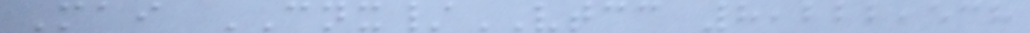Mai CNX/VTCC 8,222,538
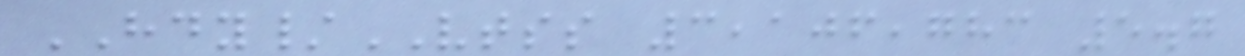HDY/VTSS 3,106,783 5.7
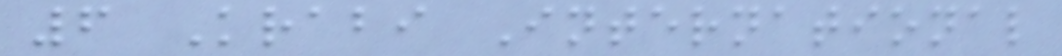6 Krabi International
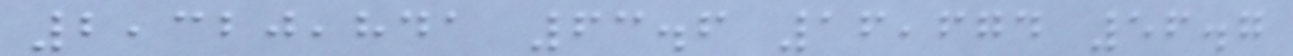2,320,841 63.6 16,674 56.7
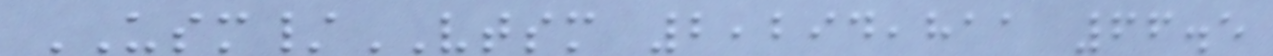USM/VTSM 2,294,811 66.5
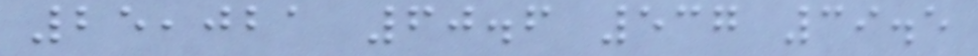25,021 60.6 537 39.5
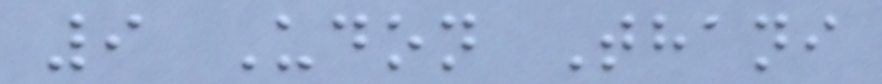9 Udon Thani
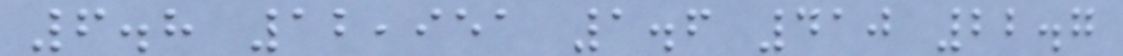6.8 12,951 1.6 410 22.7
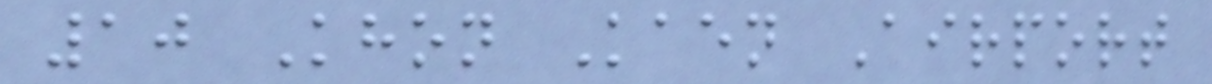10 Khon Kaen Airport
